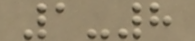1-8
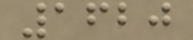1620
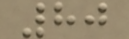80
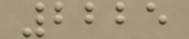2225
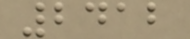2412
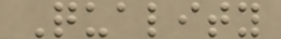Quality
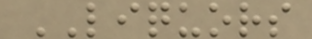LIQUORS
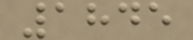1845
